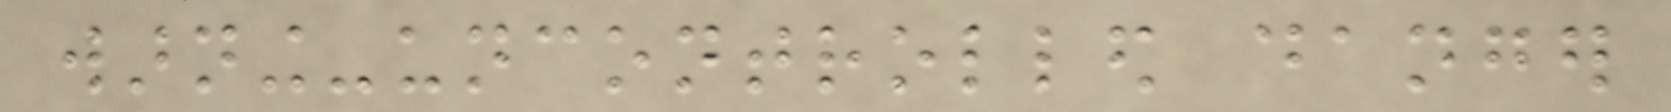warning-uncontrolled danger
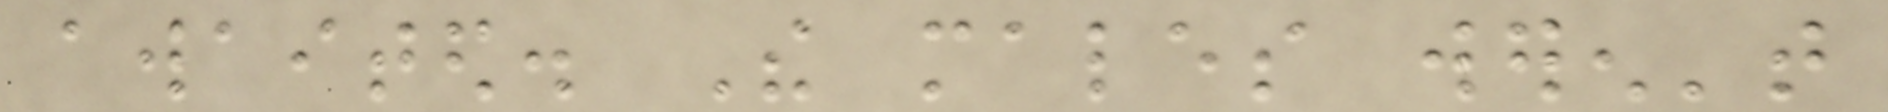awaited. The males weren't
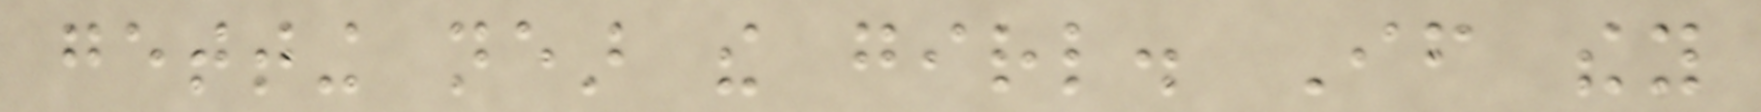getting near the girl. If they
